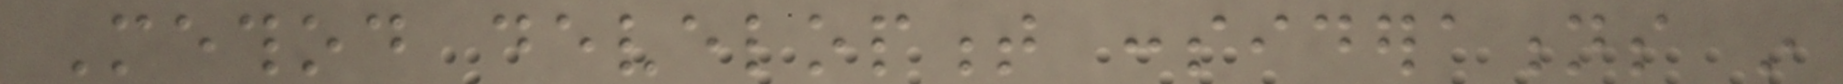Method development considerations in
